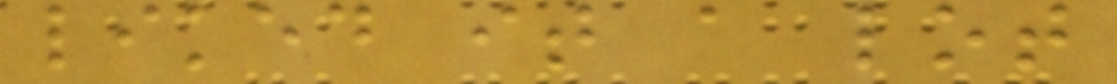liked it a lot
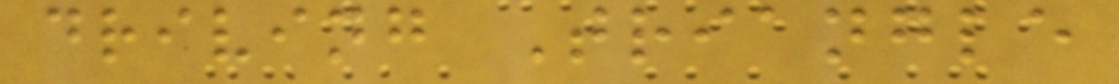driving Triangle
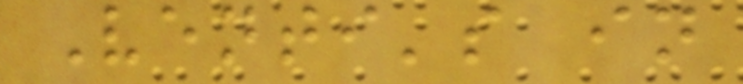Venti's in
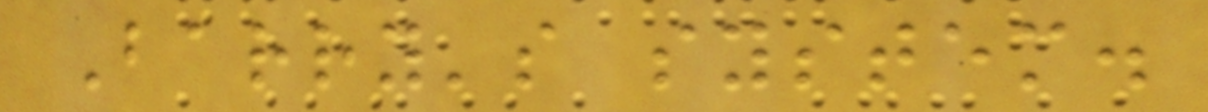Barry's system.
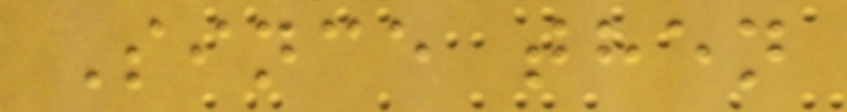Since then
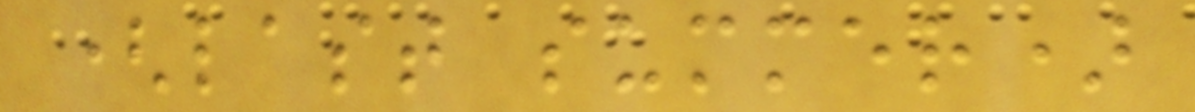(last summer)
